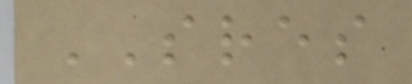SRES
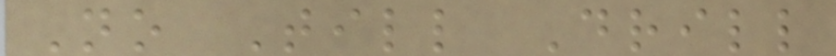No Till Drill
